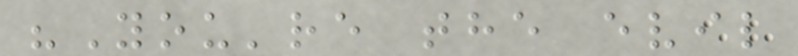"You're the evil
